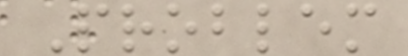Problem
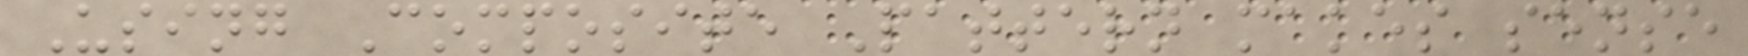Using Composite Pattern makes sense
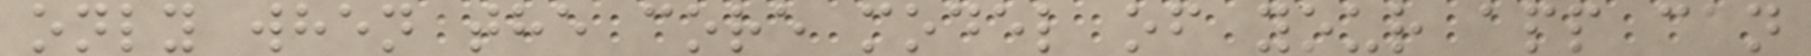only when the core model of your app can
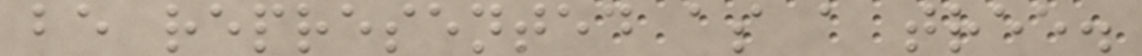be represented as a tree.
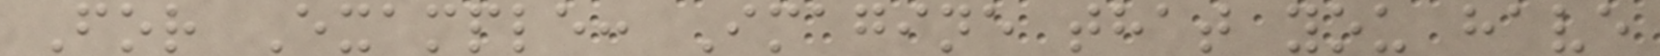For Example: Imagine that you have
